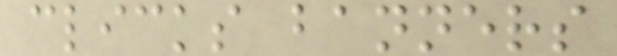clicks banners
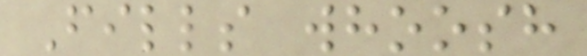Fills whoosh
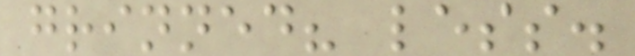grinned? less.
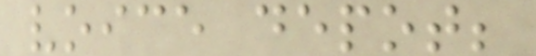voice depot;
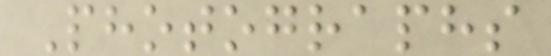Photographs
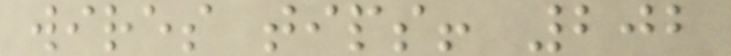wires tips! 202
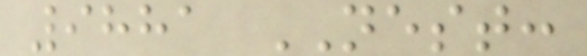9881 NEST:
